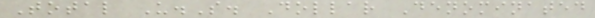Total U.S. Dollar Denominated
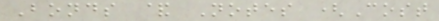Bonds & Notes (Cost
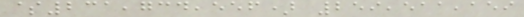$231,734,556) 259,511,159
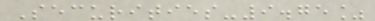Securities-9.75%
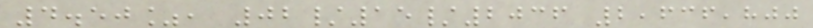4.50%, 02/15/2036 2,636,800
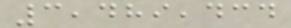3,489,434
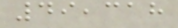49,318
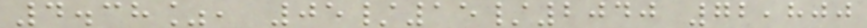4.38%, 05/15/2040 72,800
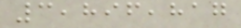3,896,817
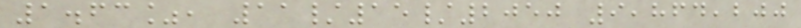1.63%, 11/15/2050 9,864,200
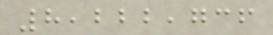8,222,736
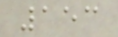153
